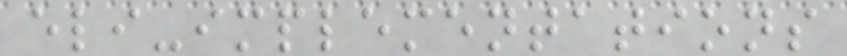eli-implementations
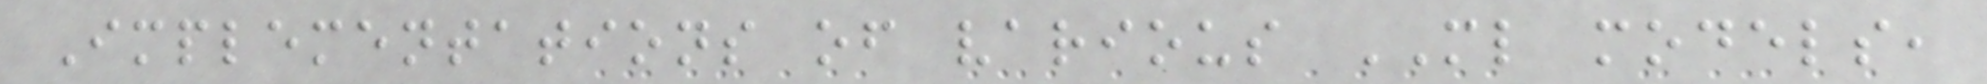Implementations of various ML models,
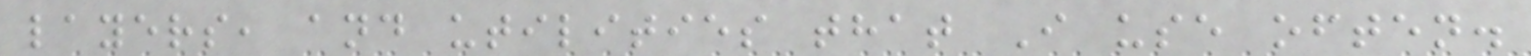layers, and utilities that I use often.
